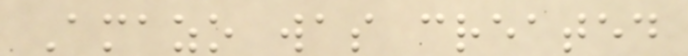Amazo was created
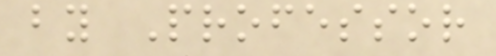by Professor
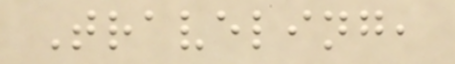Traveling,
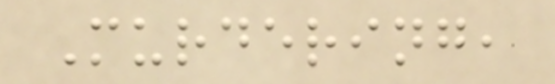Murdering,
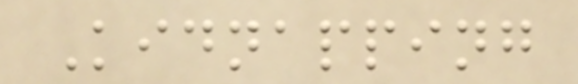Kidnapping
